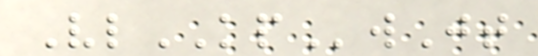VlKPwJt
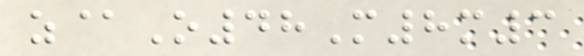z@O48M8m3
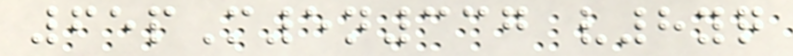65pM5n337 v8yq
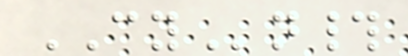CYn#
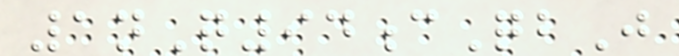1nQ94cQbJ
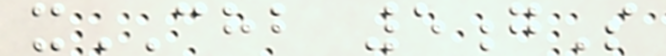xCHB 5gS
